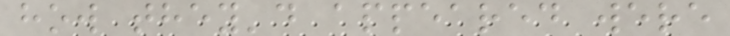how they'd appeared were
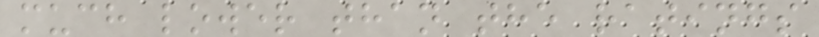much lower than the ratings
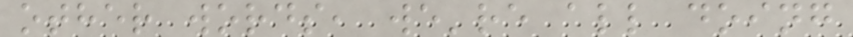other words, we're all doing
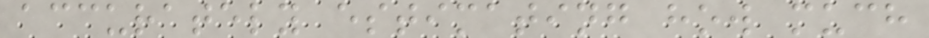accurately estimating how much
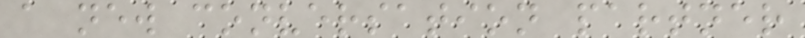a new conversation partner
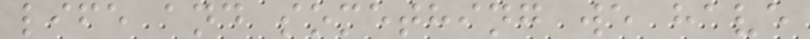life and something we have
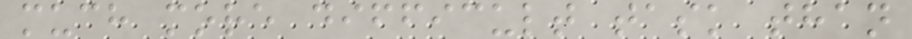much more difficult task than
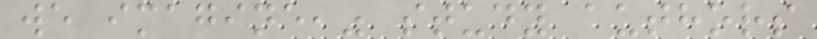we imagine," study authors
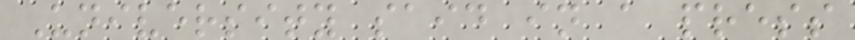University said in a press
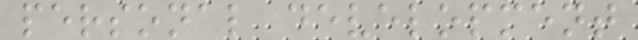personal development
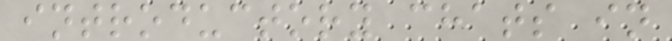introductory chats in
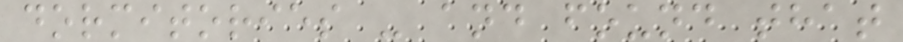dormitories - and found that
